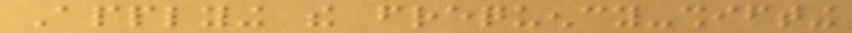Applying the frequency-shifting
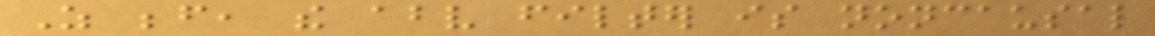As before, the above filter is noncausal
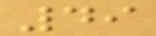49
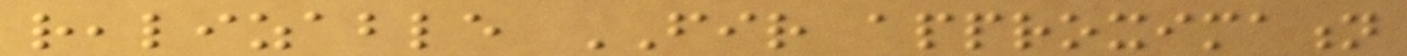realizable FIR approximation
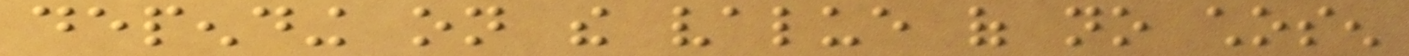depending on the value of no chosen
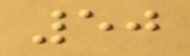50
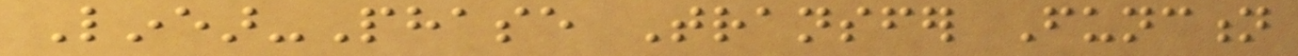Linear-Phase Transfer Function
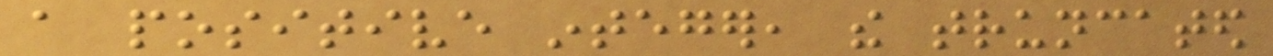a positive integer, the truncated
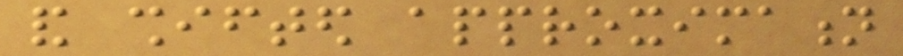and shifted approximation
